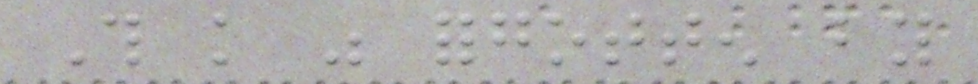This knowledge was forgotten by
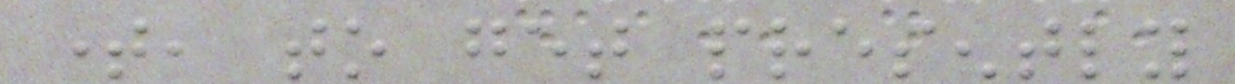time, to get presently
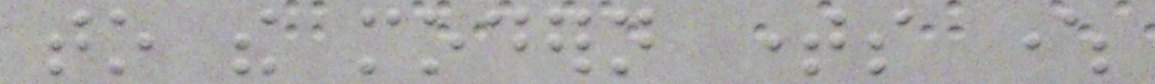to the modern times where
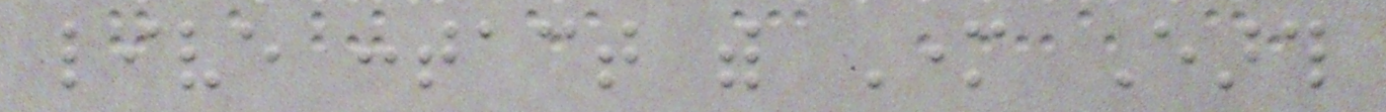live contact with Mother Earth
